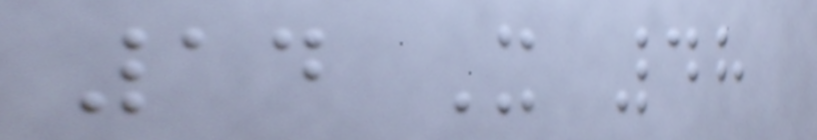14 X 48
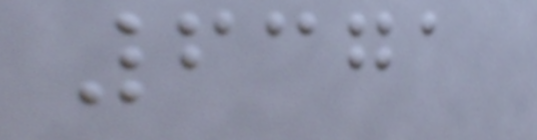6371
